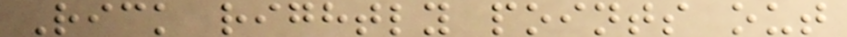Rick rightly points out
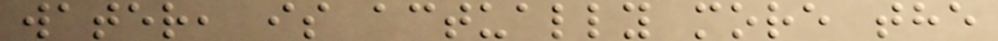water, is actually more the
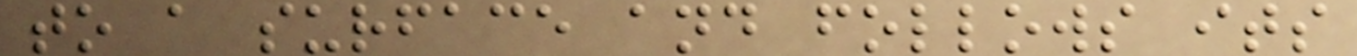to a surface and follows its
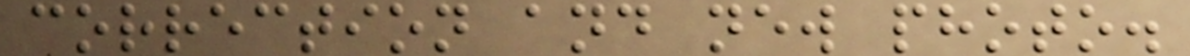correction and new photo.
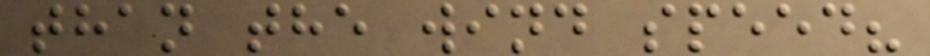than the wind speed?
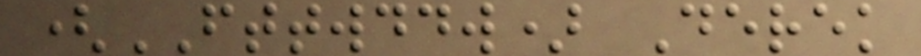(FTTWDDW) Derek
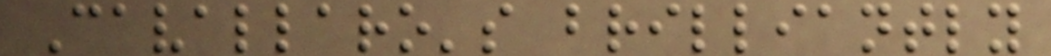Cavallaro's brilliantly
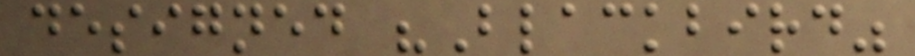designed "Blackbird"
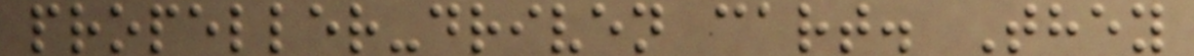propeller-driven cart. They
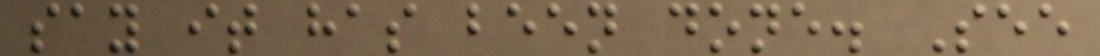say it has been done. See
